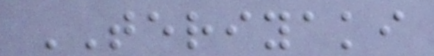TERIYAKI
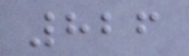826
